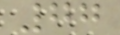77
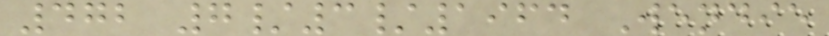472 7/3/1964 Wendie
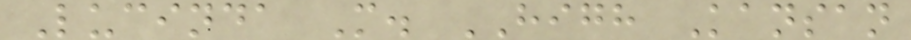Lucinda M. HIGH Kansan
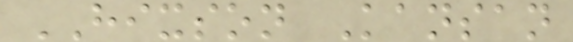HIXSON Kansan
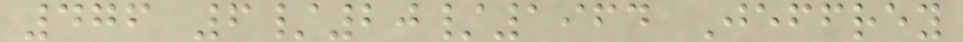476 6/20/1964 Jeffrey
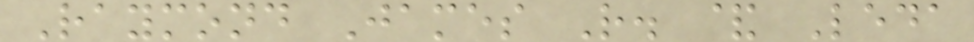Raymond James R. & Leda
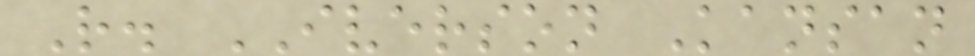R. IVERSON Kansan
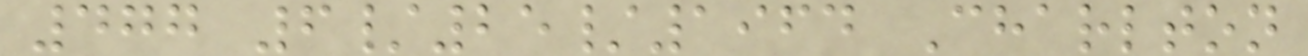477 6/25/1964 Charlton
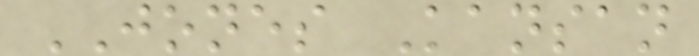JONES Kansan
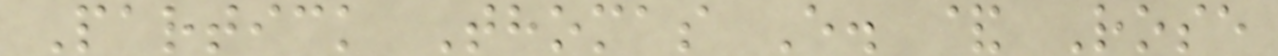Partick Thomas E. & Rose
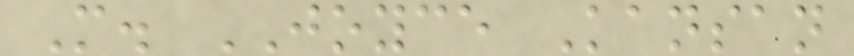M. JOYCE Kansan
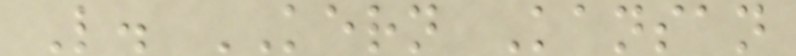L. KERN Kansan
